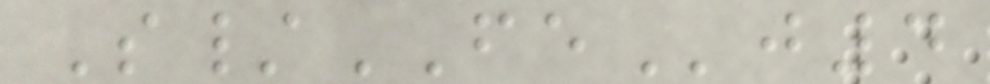S/FEj4
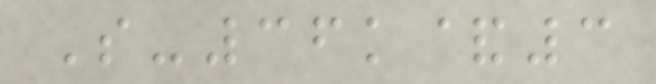S-36k&3
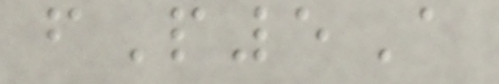fP5A
